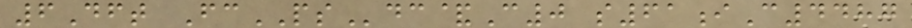6Dft FcPSdc&C0 s61iC4487
